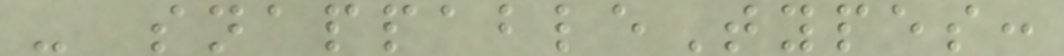- snappableTypes:
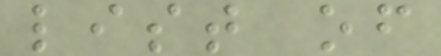list of
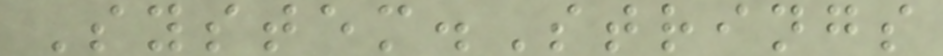System.Strings
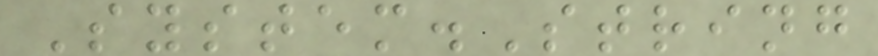System.String
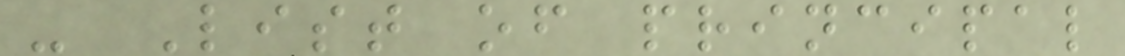- List of principal
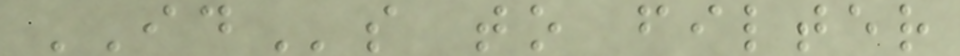IDs to filter
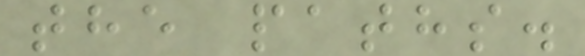the paths.
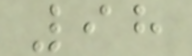98
